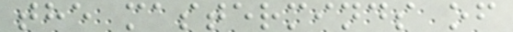the masterminds of
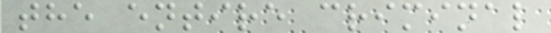the entire criminal
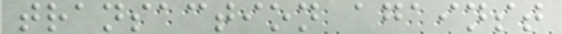transaction against
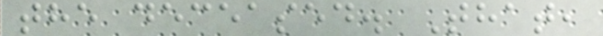the deceased. That,
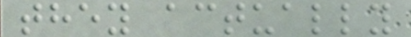they actually
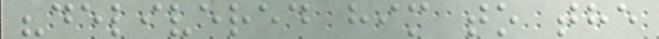"delivered him to the
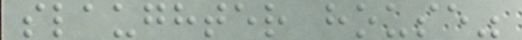slaughter house"
